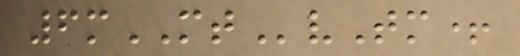6mMTvTm+
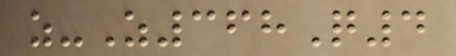z-Z368Q4
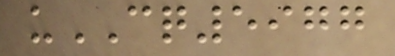uCQ5977
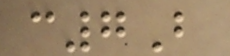c7B
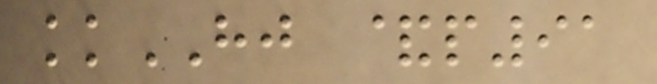kkHJ &p91
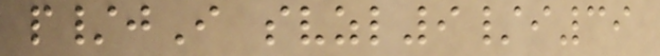p/jI svzl9/i39
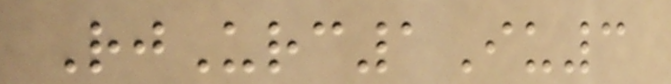RjUrc1Iu3
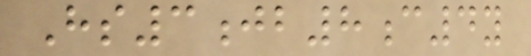Hs3jb8c4y
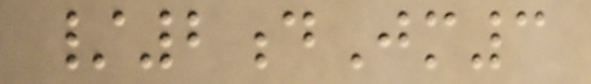/2dJm3
